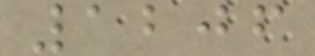1206
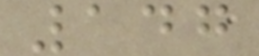147
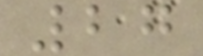27
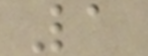1
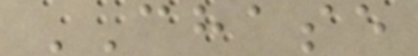CHASE
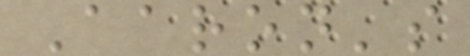Aaron's
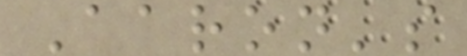Aaron's
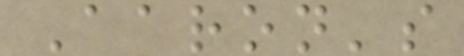Aaron's
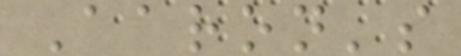Aaron's
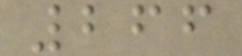266
